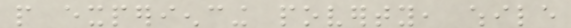people experiencing poverty, while
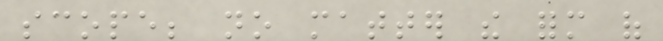scope; no matter the form of
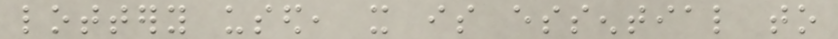lottery used, it is essential to
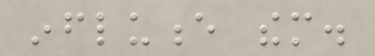influence them.
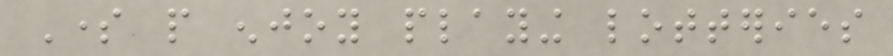Some people enjoy playing lotteries
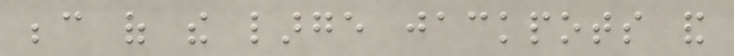because of the large jackpots and
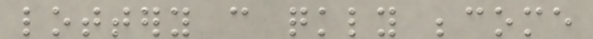lottery can quickly become
